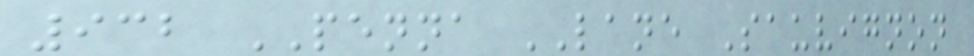932 PENNA LANE Sauvignon
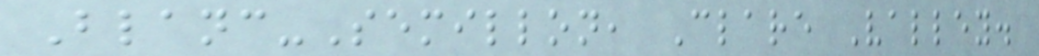Blanc-Semillon, Clare Valley.
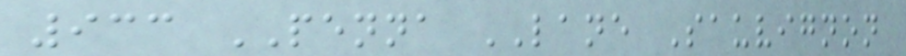933 PENNA LANE Sauvignon
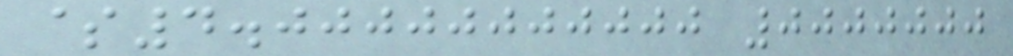$4.00000000000 0000000
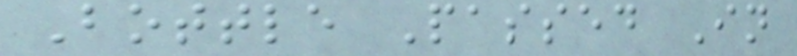Bottle Passed In
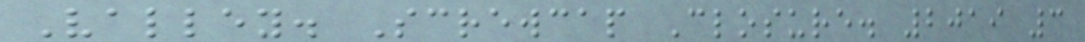Valley. Screwcap Closure. 2019 3
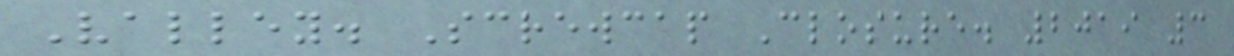Valley. Screwcap Closure. 2019 3
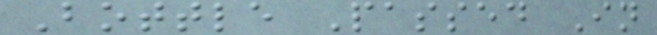Bottle Passed In
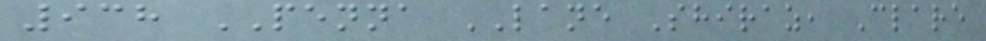938 PENNA LANE Shiraz, Clare
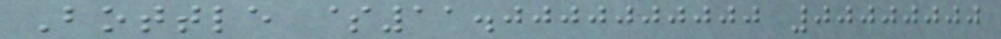Bottle $11.0000000000 00000000
